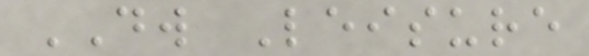DW Leisure
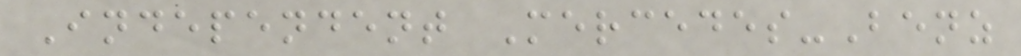Independent Mercedes-Benz
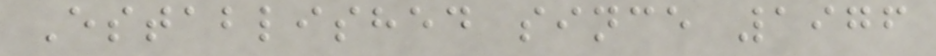Established since 1976
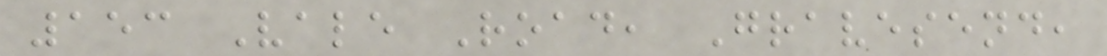153 Vale Road, Gravesend,
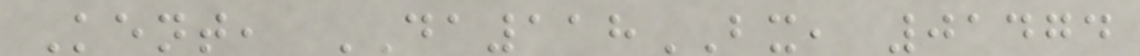Kent, DA118BX, 01474
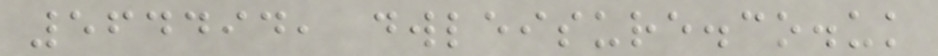564494, dwleisure.co.uk
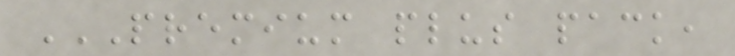PREMIUM PLUS PACK,
